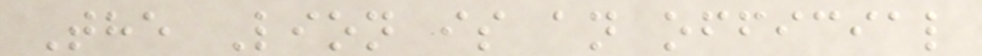The Lion is an official
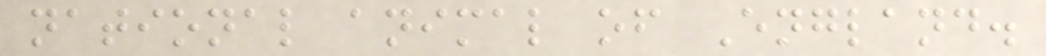national animal of England.
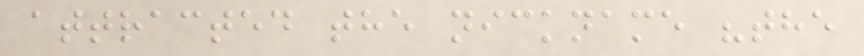attracted the nickname "the
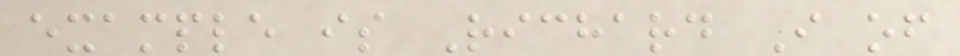example is Richard I of
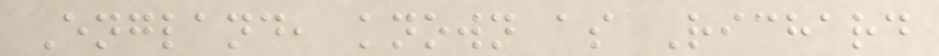England, known as Richard
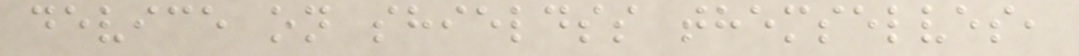device on shieldss themselves,
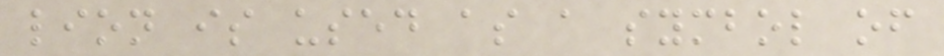lion is used as a symbol of
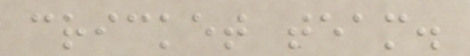cricket team.
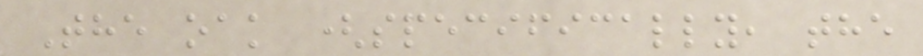The oak (specifically, the
